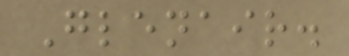Glenair.
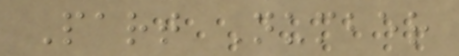Part Number
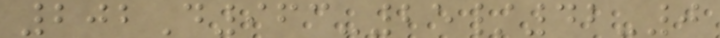202D963-25/42-0
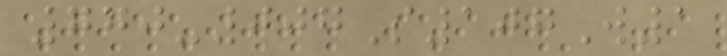770-007S107W1
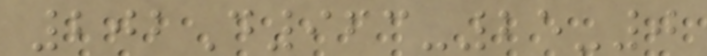202D963-25-0
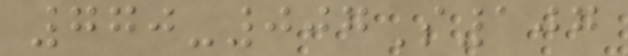770-007S107
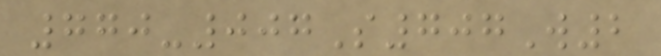770-007S707W2
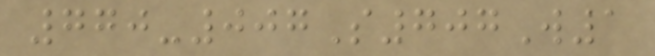770-007S707W1
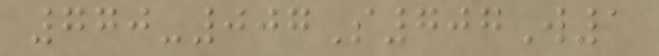770-007S707W1
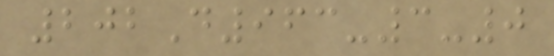202D963-3-0
